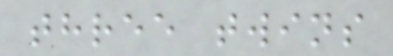three twins
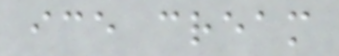ice cream
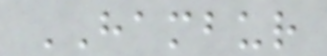HAMBUR
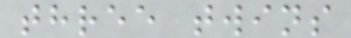three twins
